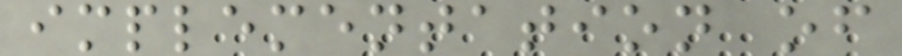implementation of
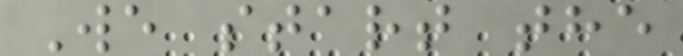We start the
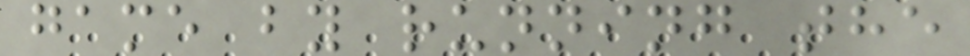game by running the
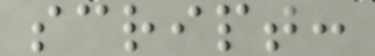script:
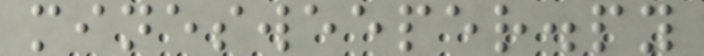minesweeper.py
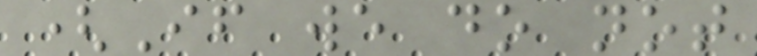(If we do not
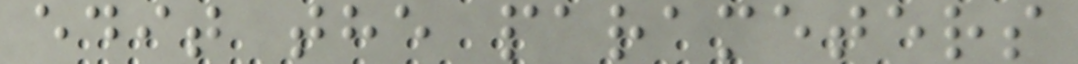edit the parameters
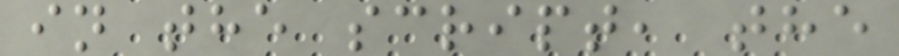in the script, the
